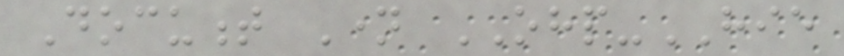Document Name OHP-HIE
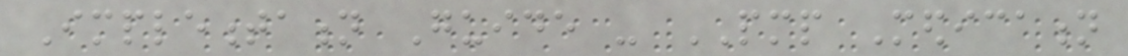Implementation Guide - PMP Medication
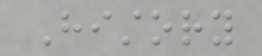History
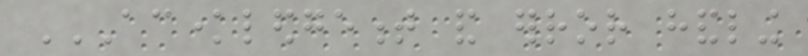ACKNOWLEDGEMENT AND ERROR HANDLING
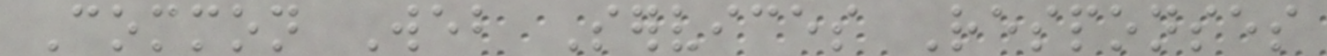Common Web Services Responses
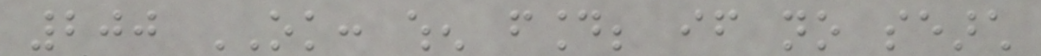200 OK: when found; if no search
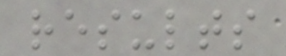results
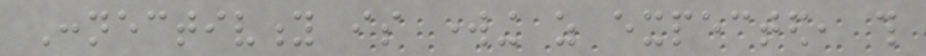Connectivity is working as expected, this
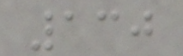130
